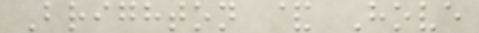Brighton & Hove
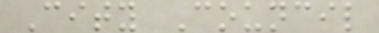City Council
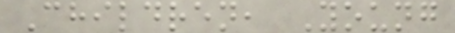Children, Young
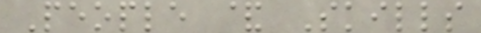People & Skills
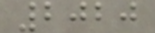2020
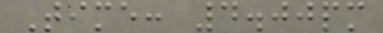Time: 4.00pm
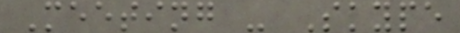Meeting - Skype
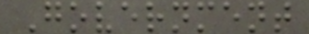Government
